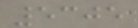5305
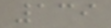139
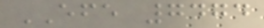EFE 7474
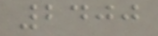2400
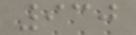930
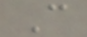C
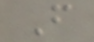F
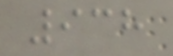938
